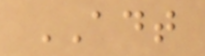ADT
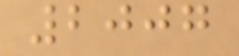2007
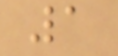1
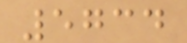5734
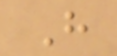H
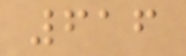616
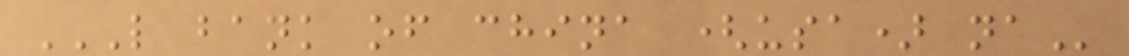L BANK OF CHINA (USA) NA
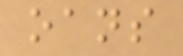oans
